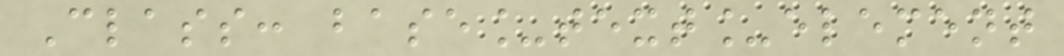Class: base_text_element
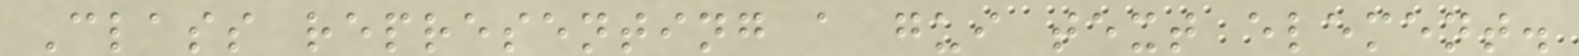Class representing a gui text element.
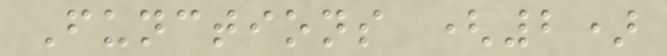Functions (2)
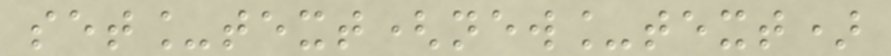set_text(new_text)
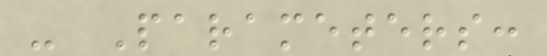- Parameters:
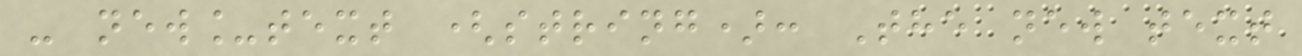- new_text (string): The new text
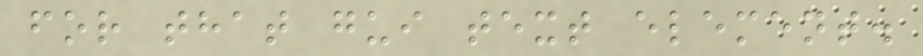for that gui text element.
